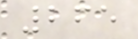265
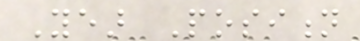Year Position
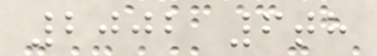2002 6th
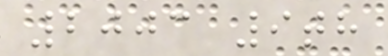2003 9th
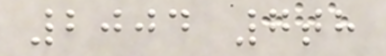2004 7th
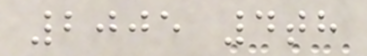2005 4th
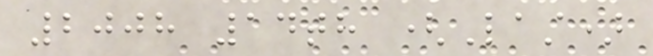2008 14th (Last)
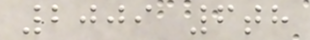2009 6th
